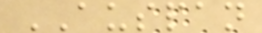AUSPAN
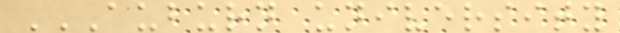AUBURN UNIVERSITY
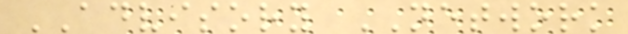ADVISORY NETWORK
